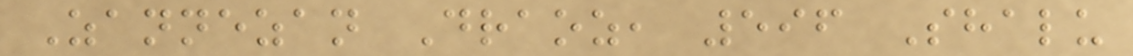Zannezan Draoz, 596 Shalu
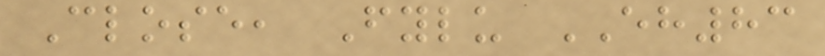Close, Fylu EH83
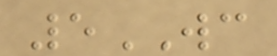5WC
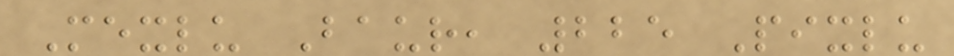Mexlu Baur, 225 Pixlu
